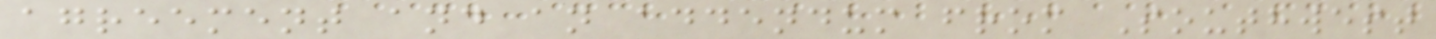agreement and an addendum from Southwest
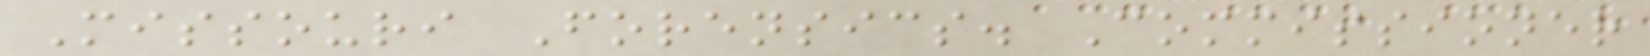Missouri Forensics. Commissioner
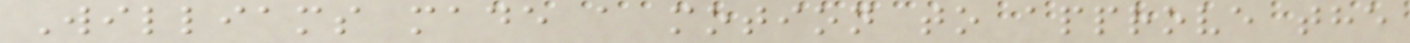Williams made a motion to approve the
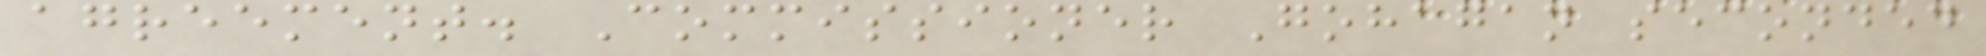agreement. Commissioner Gohagan seconded
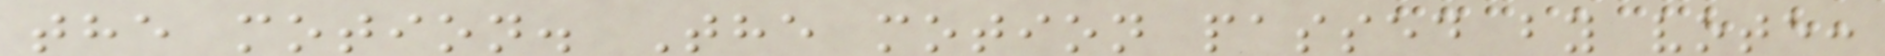the motion. The motion passed by vote:
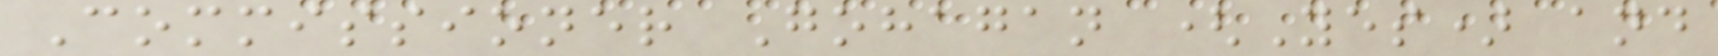Commissioner Gohagan (Yes) and
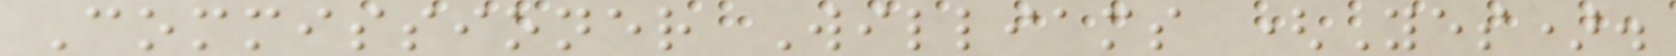Commissioner Williams (Yes).
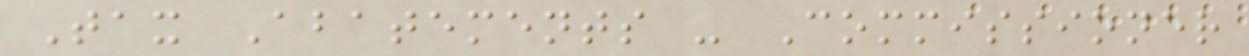Tax Abatements - Commissioner
